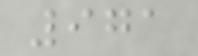971
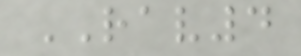RAV4
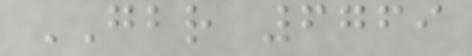GBR 6769
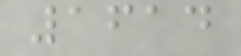1614
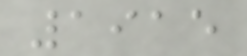1915
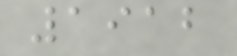1912
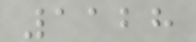1128
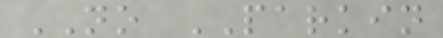NO PARKIN
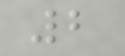2
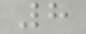8
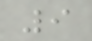9
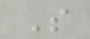S
